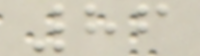86
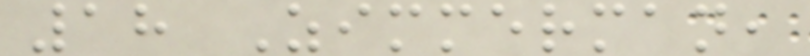18 Zimmerman,
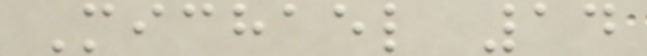Michael 14
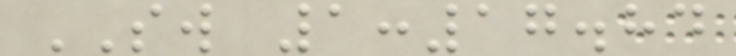SW 1:17.84
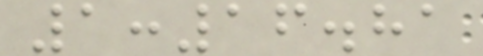1:16.81
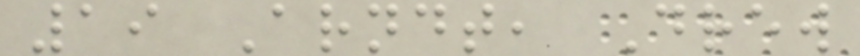19 Arndt, Drew
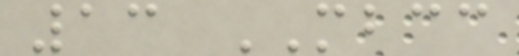13 MBCC
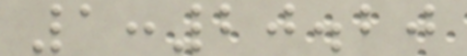1:20.20
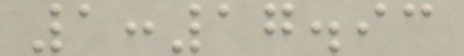1:17.93
